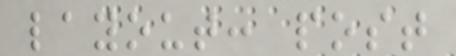layout: post
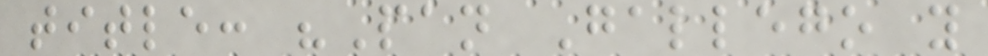title: "Pan Gallego y
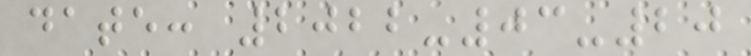date: 2022-03-20
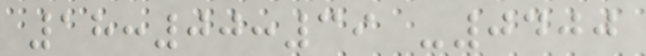18:00:39 -0400
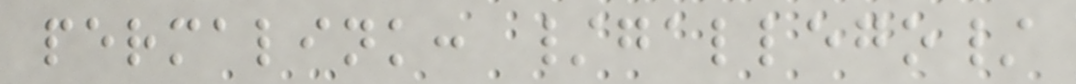permalink: /gallego/
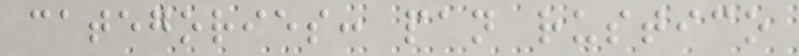categories: pan rustico
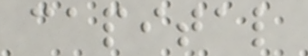capital
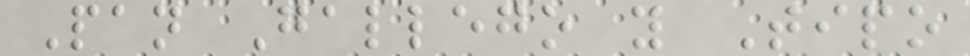Pan Gallego y Tipo
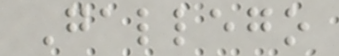Gallego
